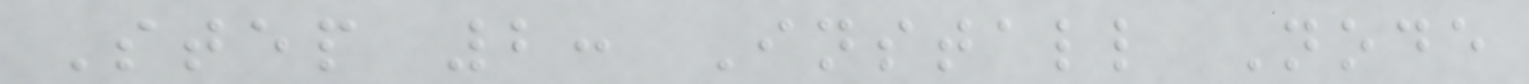Step 2: Install Node
